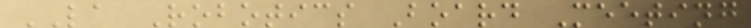LA Robotics Board Meeting
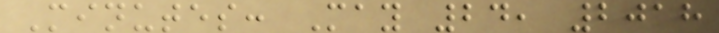Minutes: May 24, 2018
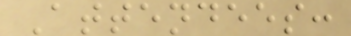Attendees:
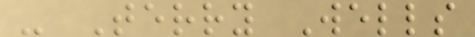- Terry Wells
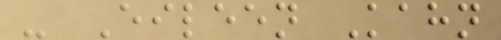- Eileen Kahn
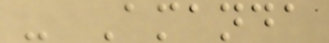- Amanda
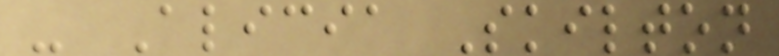- Alicia Skilton
